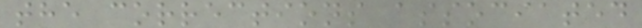the corrections associated
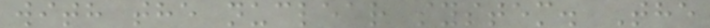with the nuclear system. The
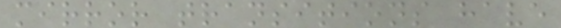mirror transitions have
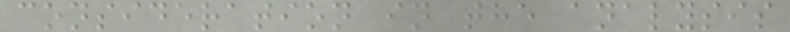consideration in the analysis
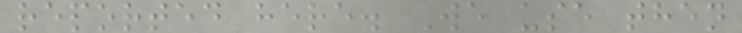reported here. We use then
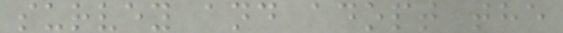survey and adopt the
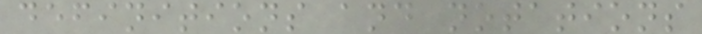definitions and notations
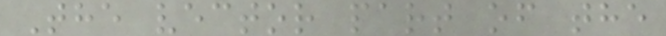The vector part of the
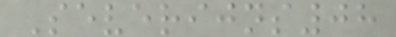Severijns08
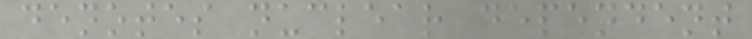denotes nuclear dependent
